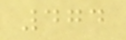474
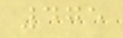475
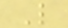L
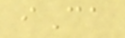iCa
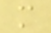m
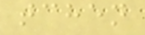tchen
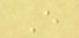E
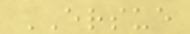ERSUE
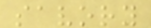savory
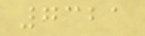7321
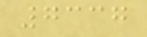7337
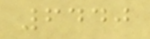6440
